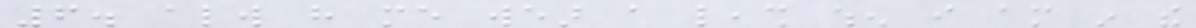6. always have me wear a leash when i am in the
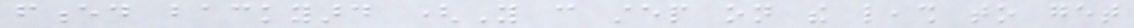fenced backyard (You can step on the leash to get
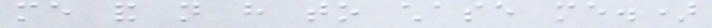me and not have to chase me.)
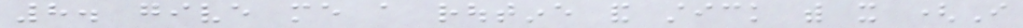8. give me a routine and stick with it (I
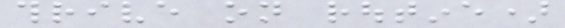thrive on routine)
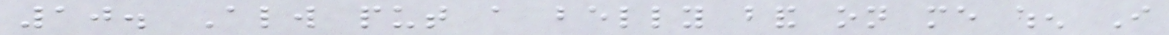10. Always put a belly band on me when I
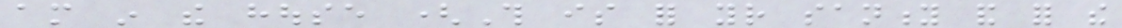am in the house (This is for your sanity and for the
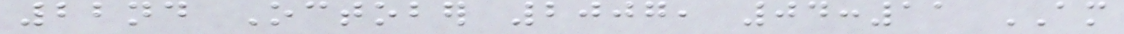22nd October 2007, 04:11 AM
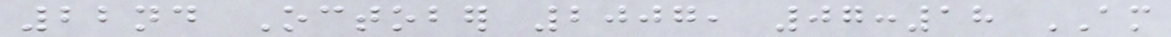22nd October 2007, 07:18 AM
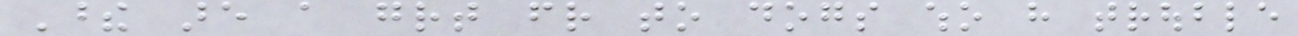These are a great friend to dogs who have trouble
